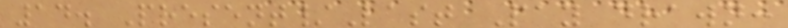14. Present/Last Pay drawn:
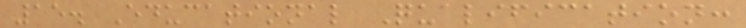15. Educational Qualification:
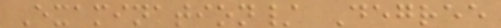Examination/ Degree
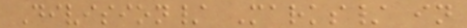Division/ Marks/ in
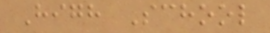High School
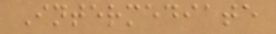Intermediate
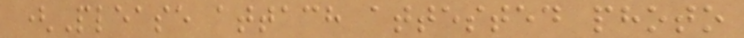(Please attach attested photo
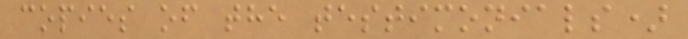copies of the testimonials)
